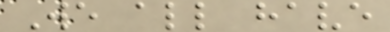We all have
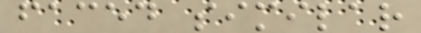faced similar
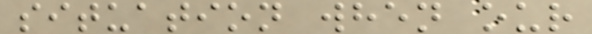situation when our
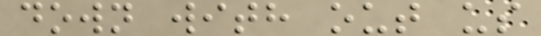down with out us
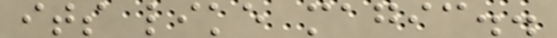its like magic..
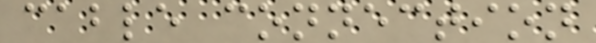cable connection
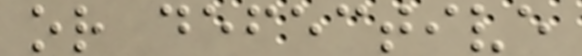or defective
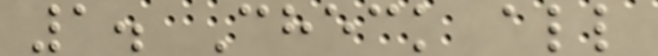1. Check all
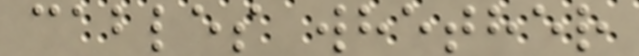cables whether
